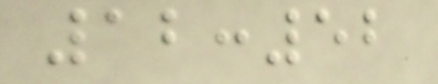12:52
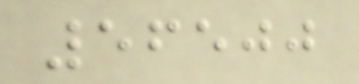56500
